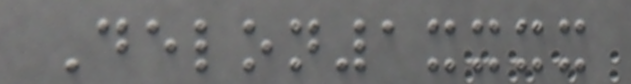Delon1xxxx
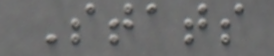Stats
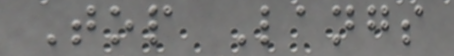Top Langs
